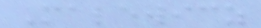Malewicz
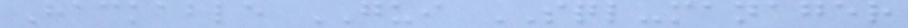Hackable GUI SQL-manager
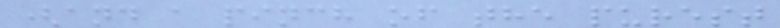(and a pinch of the purest
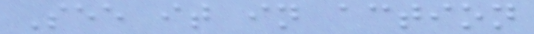See it in action
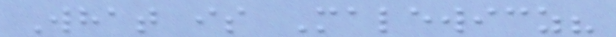What is Malewicz?
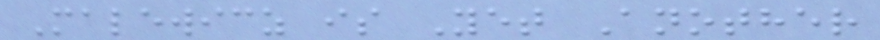Malewicz is Yet Another
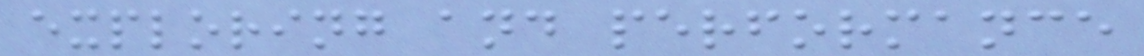exploring and performance
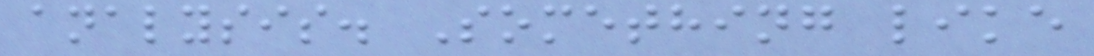analysis. Something like
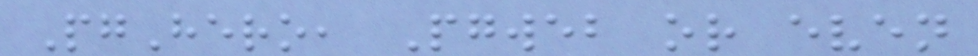PgHero, Pgweb or even
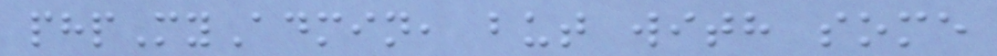phpMyAdmin, but with some
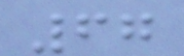67
